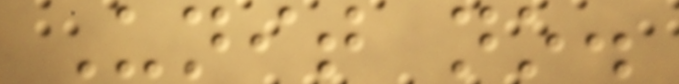Unit no.
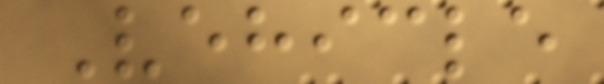Vehicle
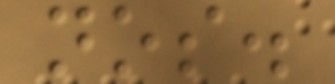nos.
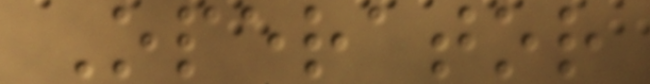Operator
